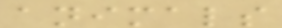animals
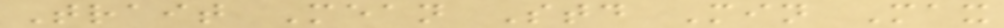Trait Mean Std Min Max
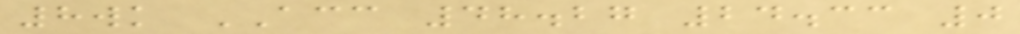8wk ACC 48.27 24.33 0
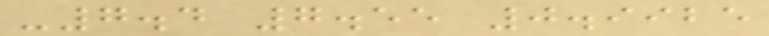-7.4 7.55 0.9925
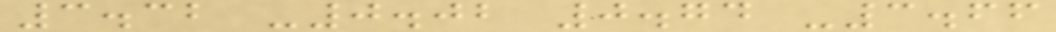3.32 -0.02 0.74 -3.66
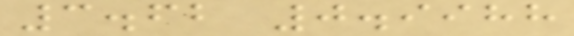3.62 0.9988
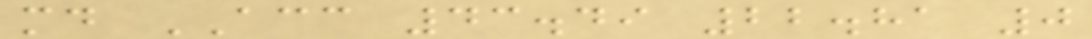md ACC 43.49 22.81 0
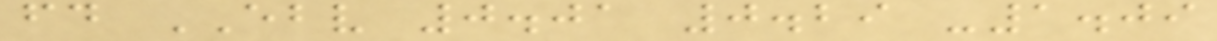fd EBV 0.01 0.29 -1.09
